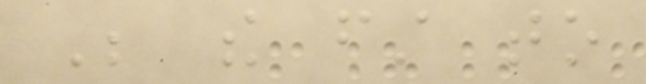Be the first to
